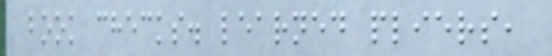book checks. learned pliers,
